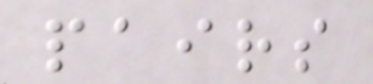pairs
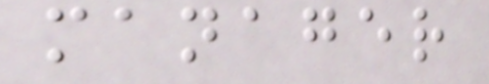manager
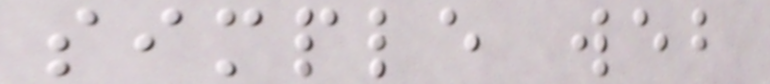simple web
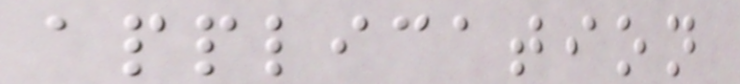application
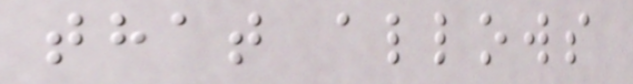that allows
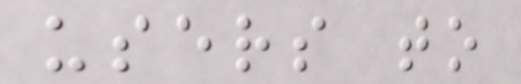users to
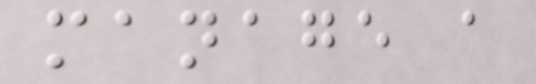manage a
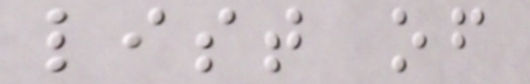list of
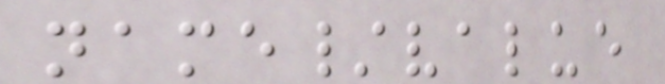name/value
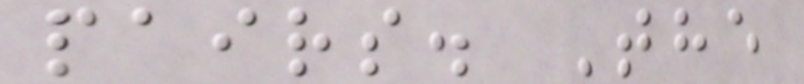pairs. The
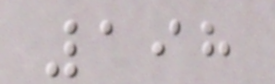198
